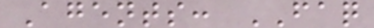Agents: FAQ
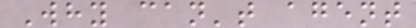Why can't agent
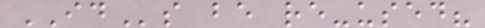IDs be re-used?
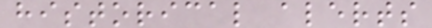historical alerts
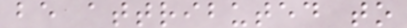be attributed to
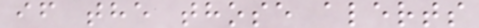if the those alerts
